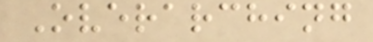Overarching
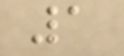1
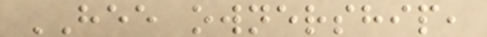HEE ownership,
